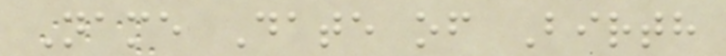Name Date of Birth
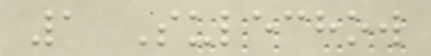1 Sulechow
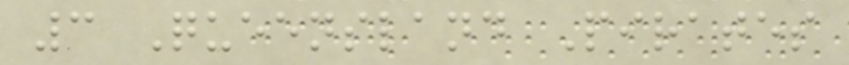3 Queensland Pirates
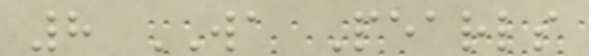8 WA Pearls
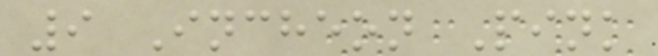9 Incheon Pink
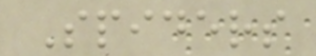Spiders
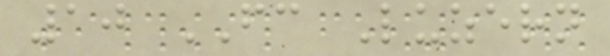10 FC Luzern
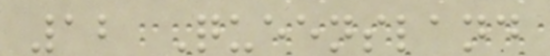12 Queensland
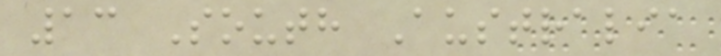13 South Australia
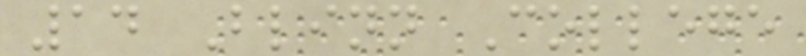14 Blinn College
